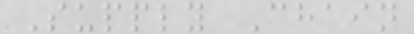Supply Chain
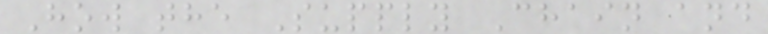How the Supply Chain and
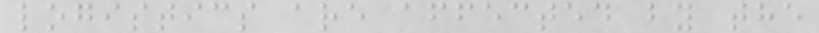logistics are affected by the
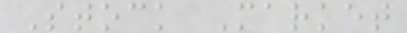Stock Market
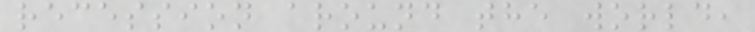recession around the world,
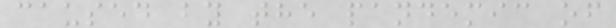caused by the pandemic of
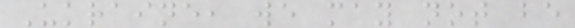Ukraine, we may not be
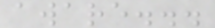aware...
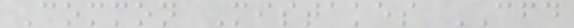Common Mistakes CFD
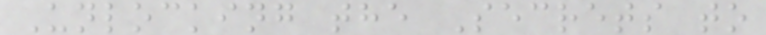Unlocking the Secrets to
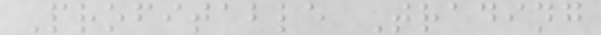Profitable Trading
